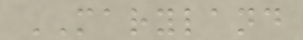MARYLAND
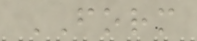FORM
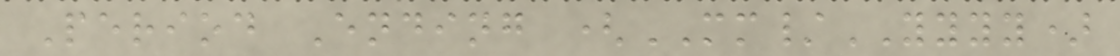Period Ending (MM/YYYY)
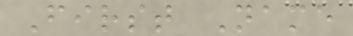First Name
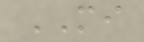MI
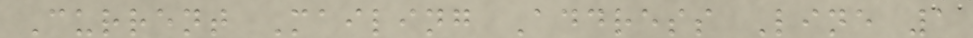Current Mailing Address Line 1
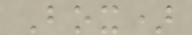Box)
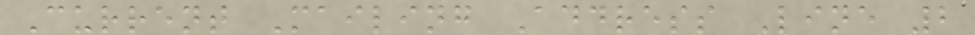Current Mailing Address Line 2
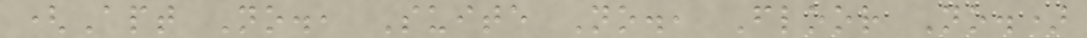(Apt No., Suite No., Floor No.)
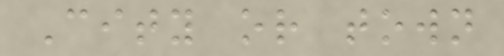City or town
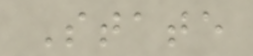State
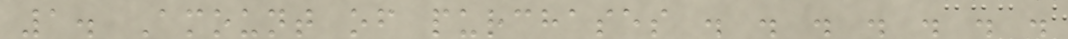1. Amount of purchases . . . . . . .
